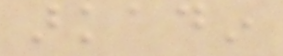arkadin
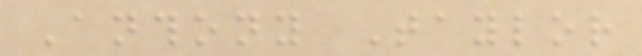Anthony Taylor
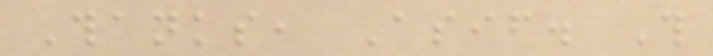Thanks, Asif. This
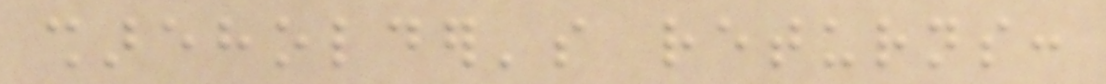shareholder's returns:
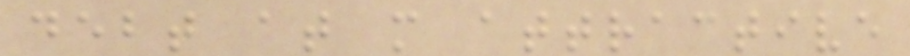debt at more attractive
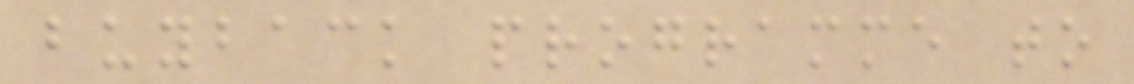buyback programme to
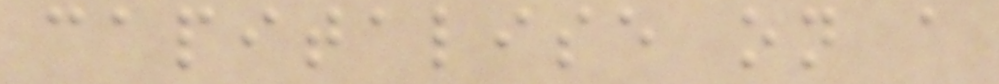capitalise on a
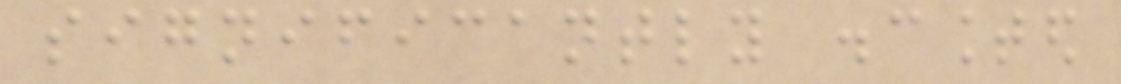significantly discounted
